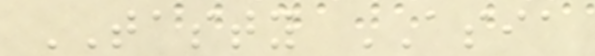TASTY ASIA
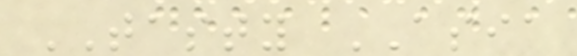TASTY ASIA
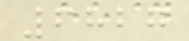6827
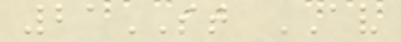21ST AV
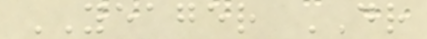YEAGER DR
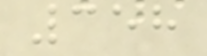358
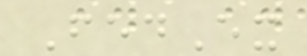FedEx
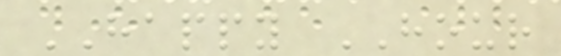HAPPY HOUR
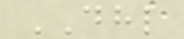DHL
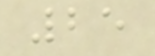25
